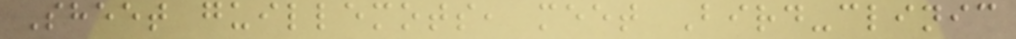Sheet guillemots, meet Bird-clinic
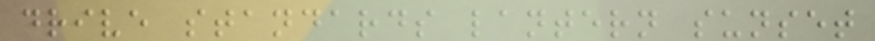drive standards lantern sunset
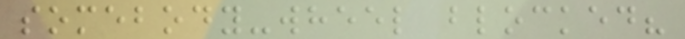somebody-wheel blocked?
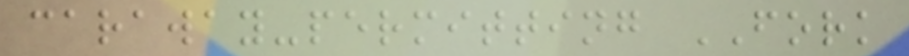caraway-permitting FORK
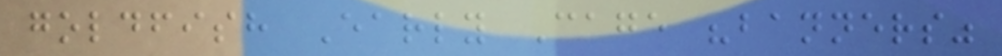goldfish Early Cage "banners"
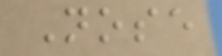Nose
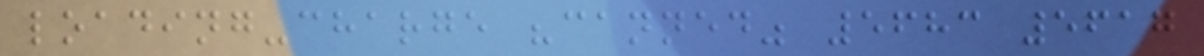loading-charge "canned" 5683 5617
